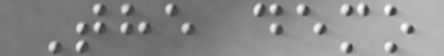The demo
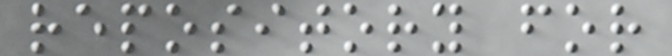repository for
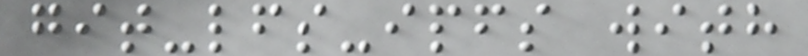git-lfs-ipfs with
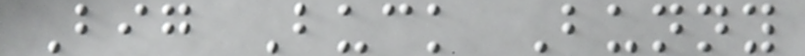Big Buck Bunny
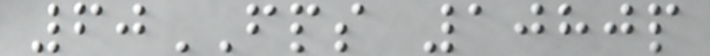60FPS 1080p
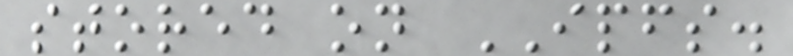stored on IPFS.
